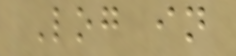Log in
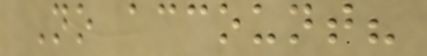No account?
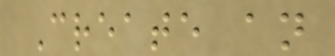Create an
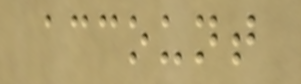account
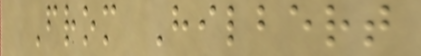From Hilbert
